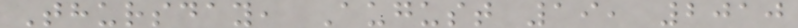Thursday, August 19, 2010
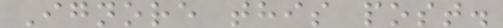Ignore this post.
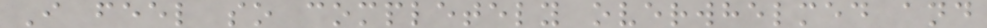I feel so completely overwhelmed and
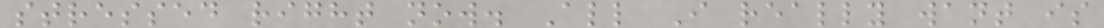stressed right now. All I really want is
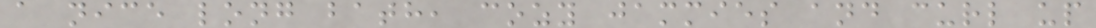a nice long bath, cozy jammies and curl up
